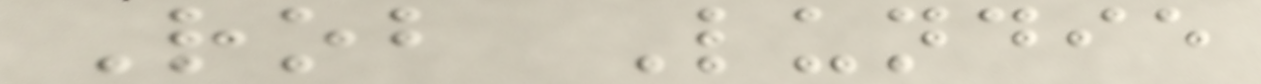Rob Lundie
